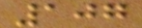107
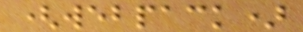(webpack)
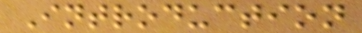Introduction
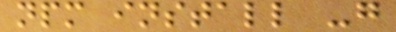npm install -g
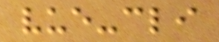vue-cli
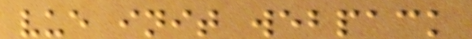vue init webpack
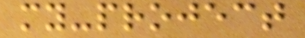my-project
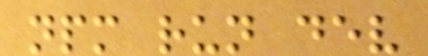npm run dev
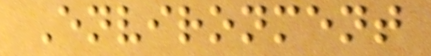Environment
